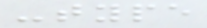-type
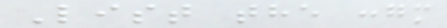List the :gm
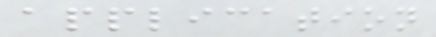application
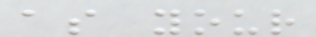as your
